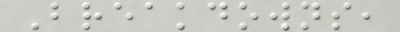Breakdowns,
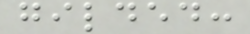gilded:
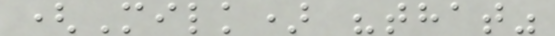(Milk) "that"
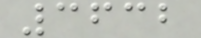3632
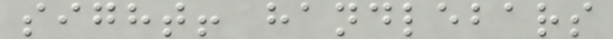sight! handlebars
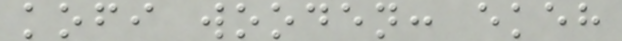kofi wooden: ekeh
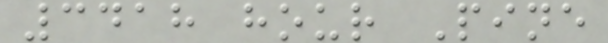3418 hour Pine
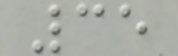35
